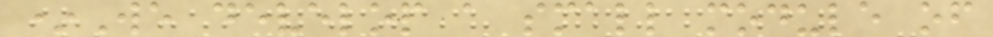*We develop a small module of
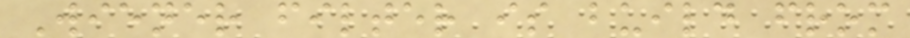Wiener filter is build from
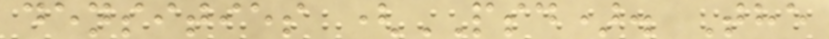densities (PSD). The
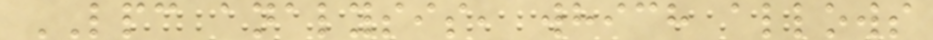LPC analysis, which allows
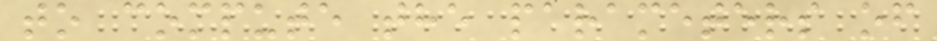to compute the parameters of
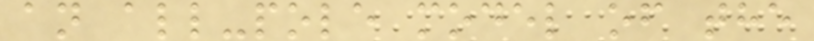an all-pole model of the
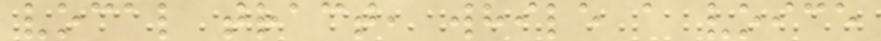vocal tract, while a voice
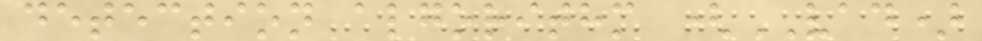detection algorithm (VAD)
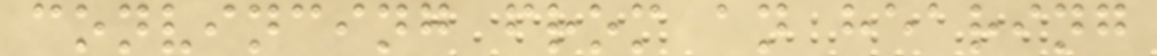convincing from an hearing
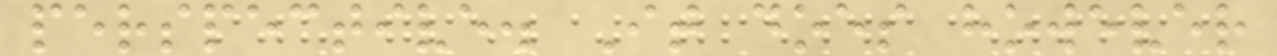perspective. It does however
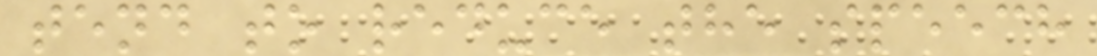tend to reduce the speech
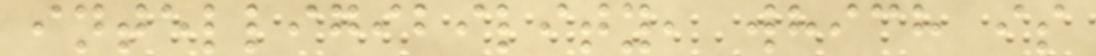intelligibility, which is
